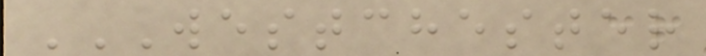WESTCHESTER
